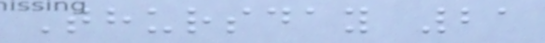Thursday 21
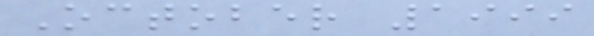October 1999
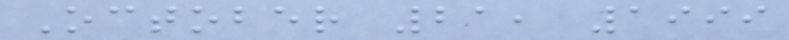October 21, 1999
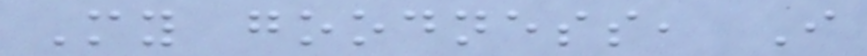My goodness, I
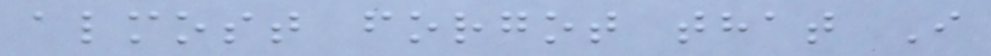almost forgot that I
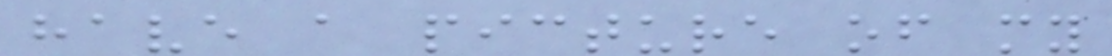have a picture of my
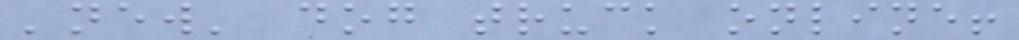'new' dog truck online!
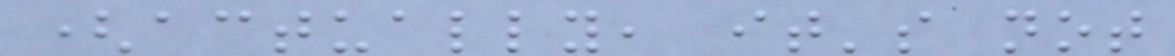(actually, it's not
